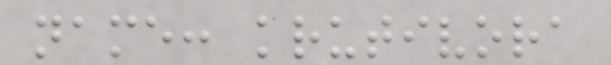name: krutivora
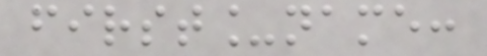first_name:
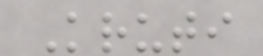Kruti
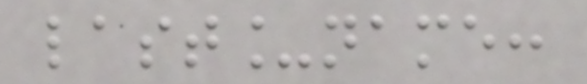last_name:
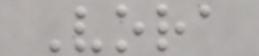Vora
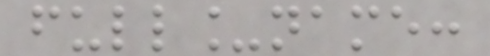full_name:
